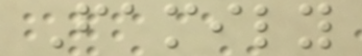Family
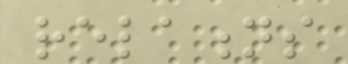relations
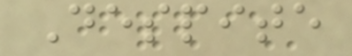Despite
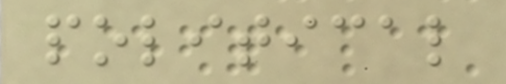political
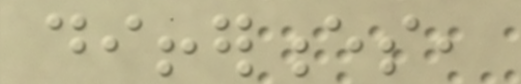differences,
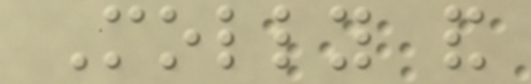Molly and
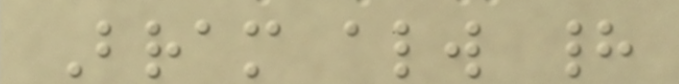Bram always had
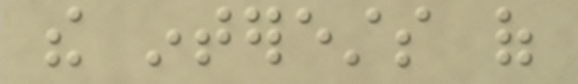the interests of
